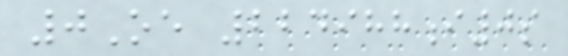0Oe 224988i0s
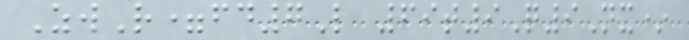ZwR=fd7L 69t9Q9Nx*
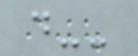d--
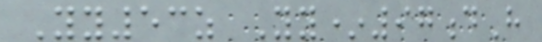Yy53z Yy*97dH
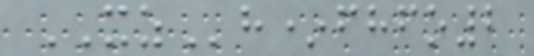XZh*fhfo2
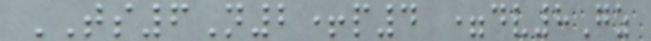TS6N2+p4 =dv8Gz
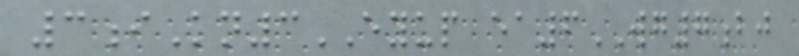3iKn3EYUP ea6WG7bj
